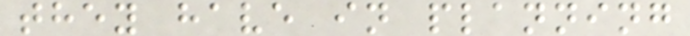they have in planning
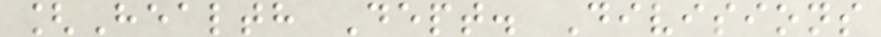[Health Dept. Divisions
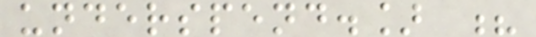underspend.] ?
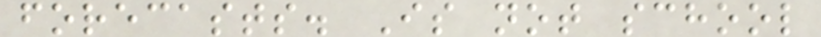forecasts. Is not school
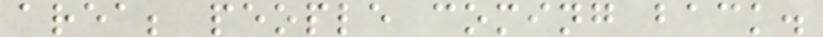area; people coming back.
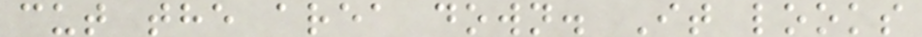cut the area down. It looks
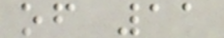of 11
